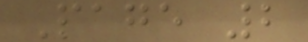Page 2
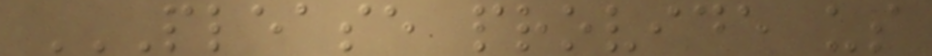PLEASE PROVIDE US
